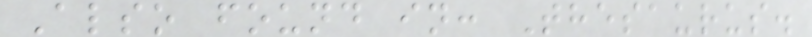Also found in: Thesaurus.
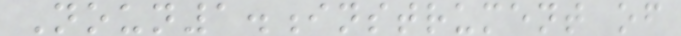Noun1.instrument of
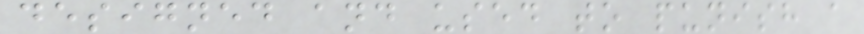designed and used to punish a
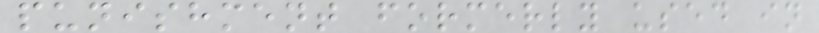punishment formerly used in
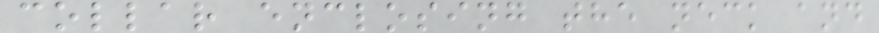collar enclosing the neck and
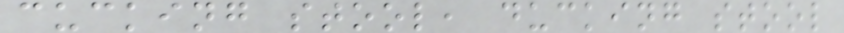cucking stool, ducking stool
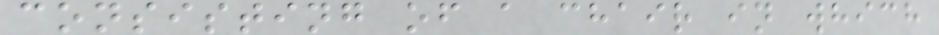consisting of a chair in which
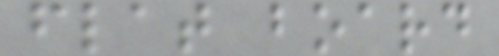flat board
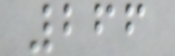266
